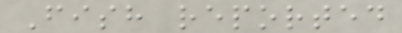Fish reported
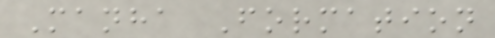Manha Formation
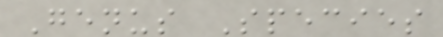Genus Species
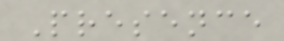Presence
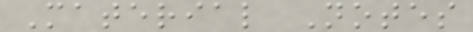Material Notes
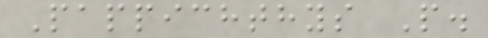Pappichthys P.
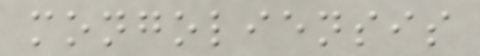mongoliensis
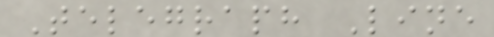Telegraph Line
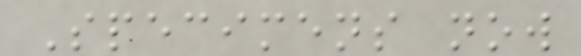Specimens now
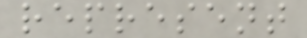represent
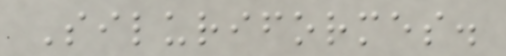Siluriformes.
